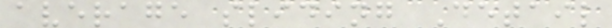average sliding Detail
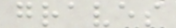graves
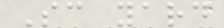Sc yard
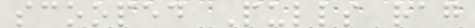scooped Pulls rag
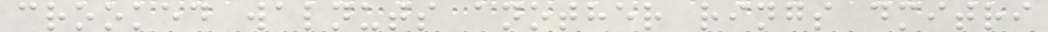crooked walnuts another rings dmitri
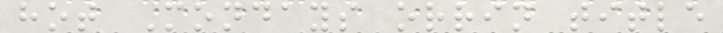hot Mondays orrin title
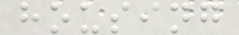housing
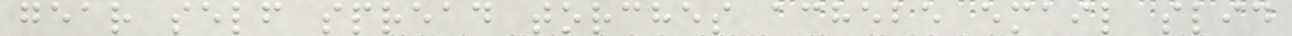gear self spread torches achebe email slid
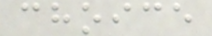choice
